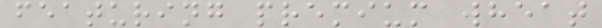featuring premium wheat
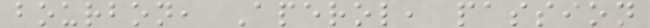bourbon, Aperol, passion
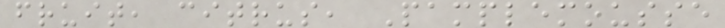fruit, citrus, Pamplemousse
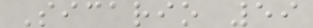Sicario 59
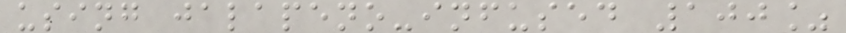using jalapeno-infused 100%
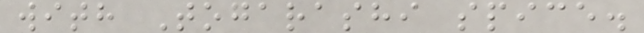with Togarashi spice.
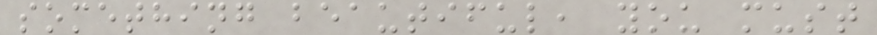something beautiful, you must
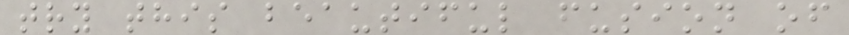try this beautiful fusion of
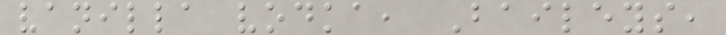vanilla vodka, Baileys,
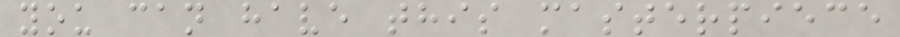you can have this masterpiece
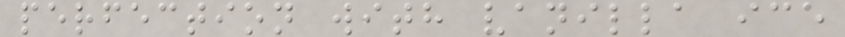perfection with vanilla ice
